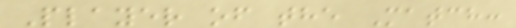Player of the Match:
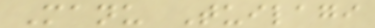Manu Tuilagi
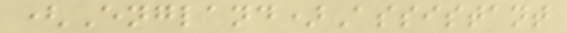(England)Assistant
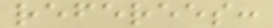referees:
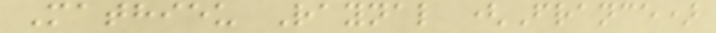Mathieu Raynal (France)
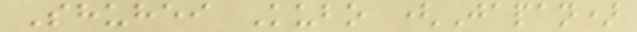Shuhei Kubo (Japan)
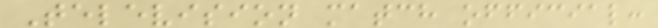Television match official:
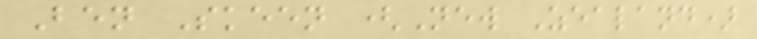Ben Skeen (New Zealand)
